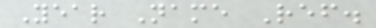Year Name Ref.
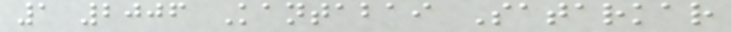1 2006 Kantabai Satarkar
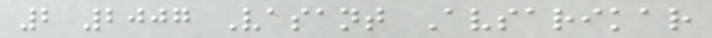2 2007 Vasant Avsarikar
